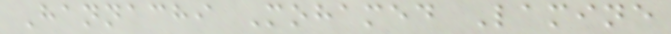Hannachi Mohamed Lamine
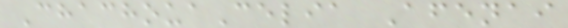ChachouaCelia Afenai
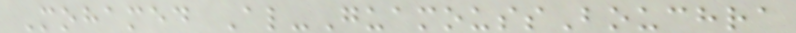Mohamed Al-GuamoussBouchra
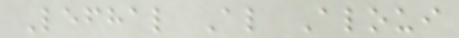Lefhal Al Aloui
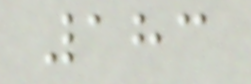183
